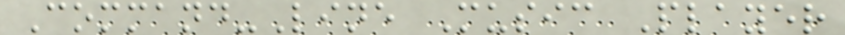Command-Line Music Player
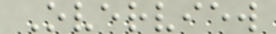Overview
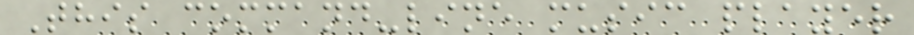This command-line music player
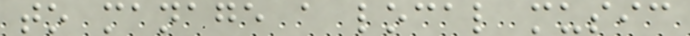to manage a local music
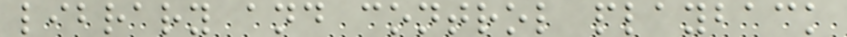library and control playback
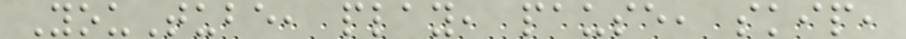YouTube, play, pause, skip,
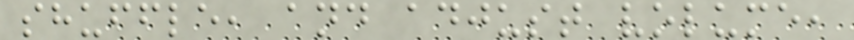shuffle, and adjust volume,
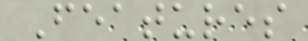Features
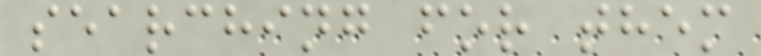searching for them
